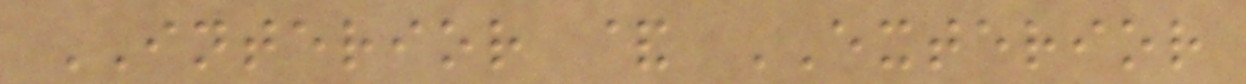INTERIOR & EXTERIOR
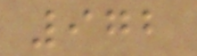972
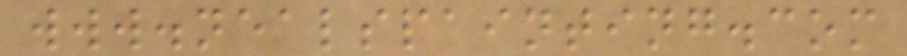www.nealspainting.com
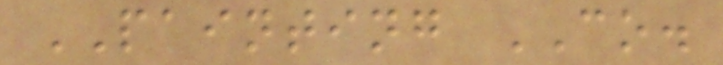PAINTING CO.
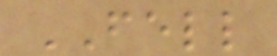FELL
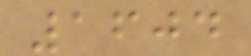1604
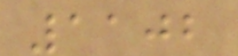1102
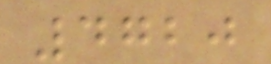4720
